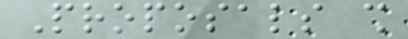Proposals shall
